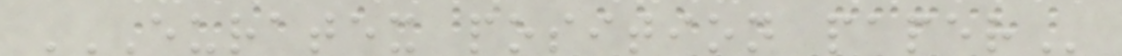EURATEX POSITION PAPER
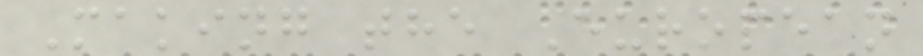Making the European
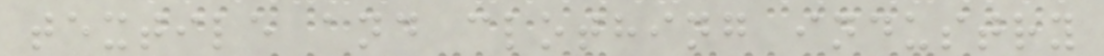textile and clothing industry
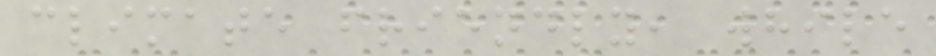climate friendly, while
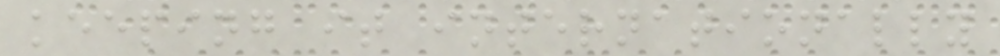keeping it internationally
